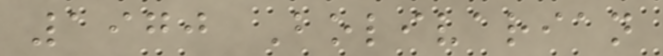1970 Bolivarian
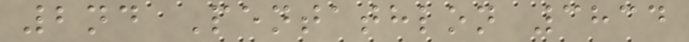2nd Pentathlon 3834
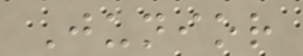Junior
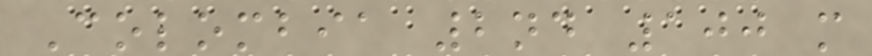Colombia 2nd 100 m
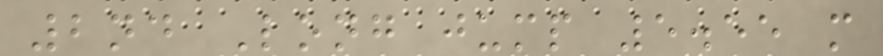2nd Long jump 5.55 m
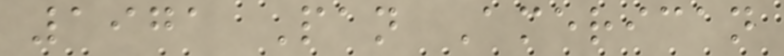1971 Pan American
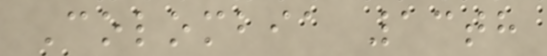Colombia 13th
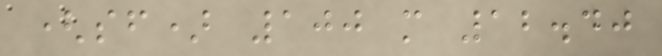(sf) 100 m 12.40
